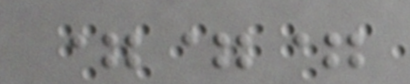===
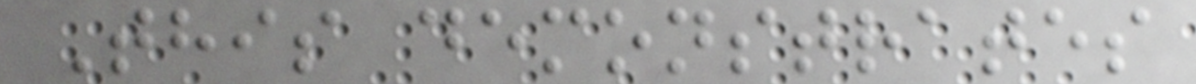This demonstrates
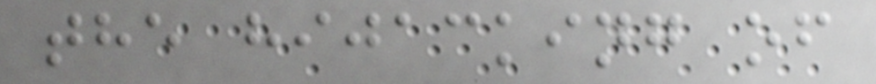the hijacking of
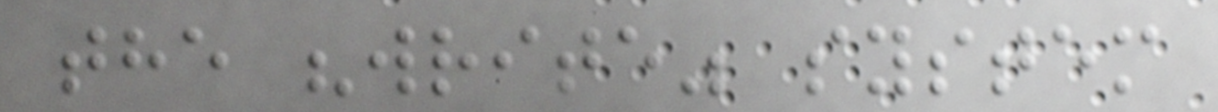the "write" system
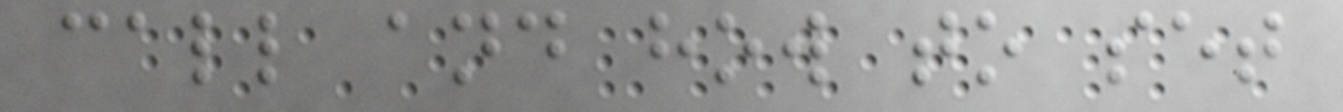call and how to set
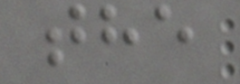the
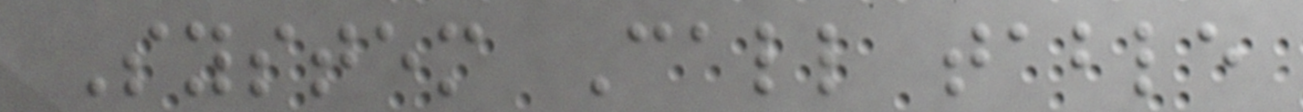System Call table
